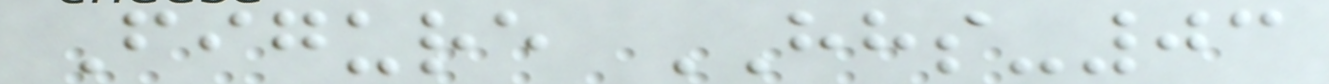Figure HHS-03
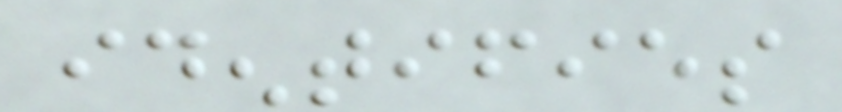identifies
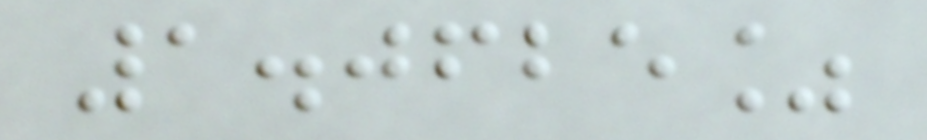1.0625%
